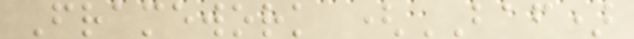Framework (BAF)
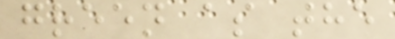green as the
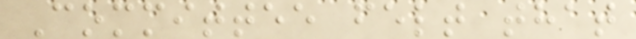Committee felt that
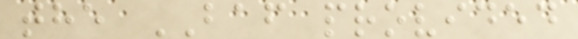the BAF provided
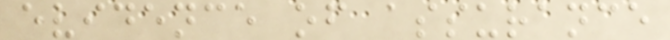evidence of assurance
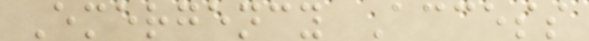Emergency Access
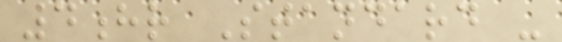4hr Standard -
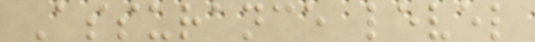Assurance level
